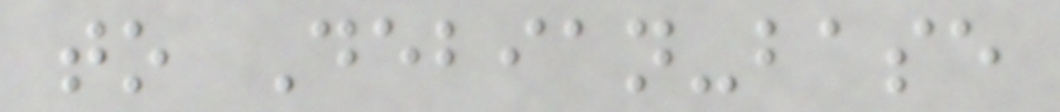to Debian-base
